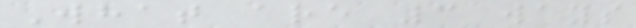What are 3 ways
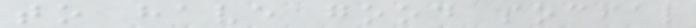to have good social
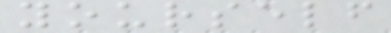yourself
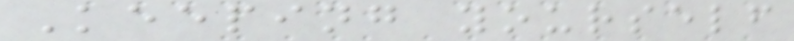Keeping yourself
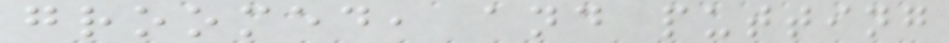groomed, and putting
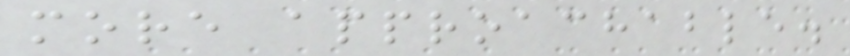more approachable.
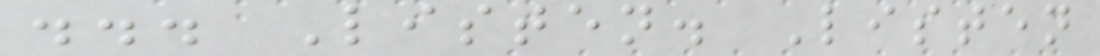... Listen. Listen
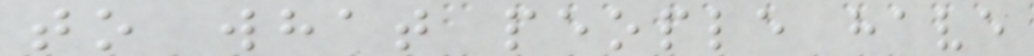to what people have
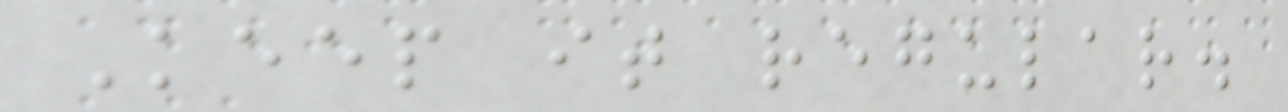Keep it regular.
